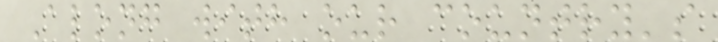Along with our country's
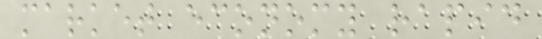market economy rapid
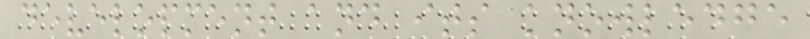development and its knowledge
